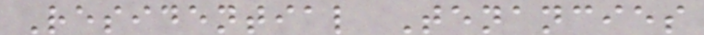Residential Tenancies
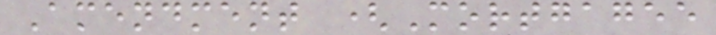Amendment (Mortgagee
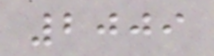2009
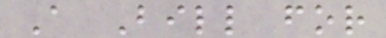A Bill for
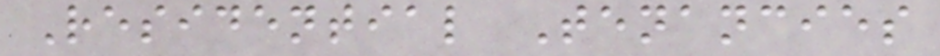Residential Tenancies
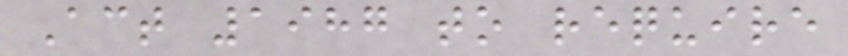Act 1987 to require
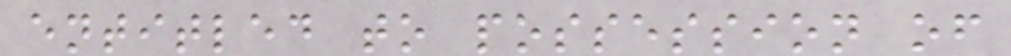entitled to possession of
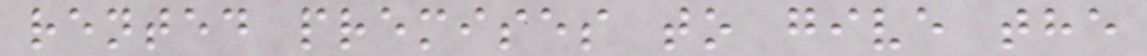rented premises to give the
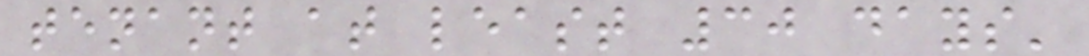tenant at least 30 days'
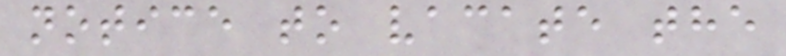notice to vacate the
